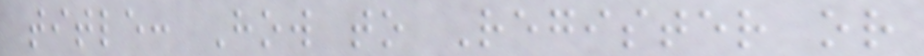title: How to Register or
